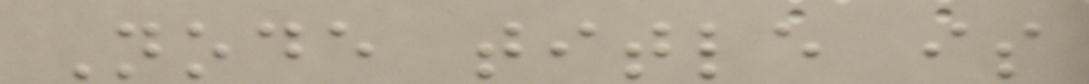Node title is
